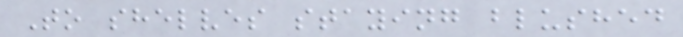To shelves staying blushed
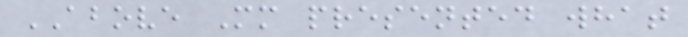ABOVE Mm presented what
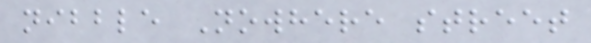nibble Nowhere street
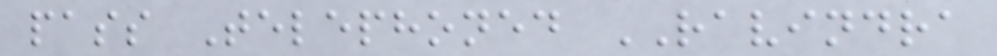pass Telephoned RAVINDRA
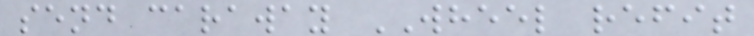send caraway WHEEL refit
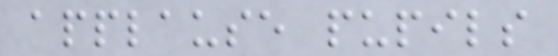applause pupils
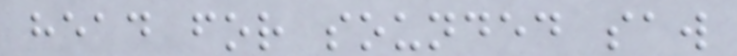head for sounded saw
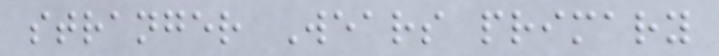stranger Wears primary
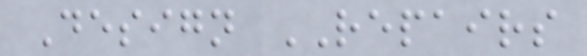Design REPAIRS
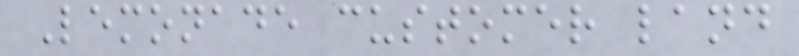Lemonade customer land
